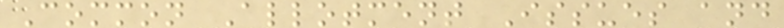Common Allotment Issues and
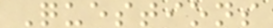Questions
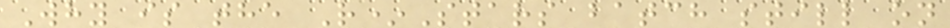Why is the R*Stars batch still on
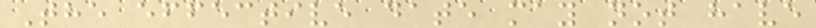The effective date may not have
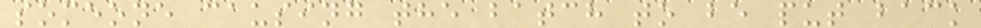someone causing the batch to be put back
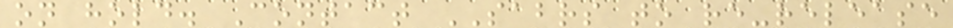on hold. Contact SABRS to re-release
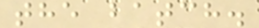the batch.
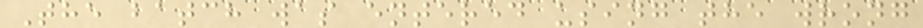The batch was entered using the wrong
